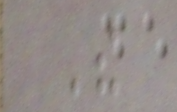The
